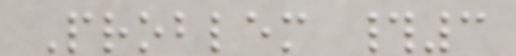Problem #3
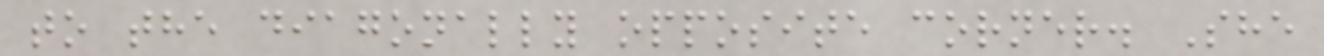to the diagonally opposite corner. She
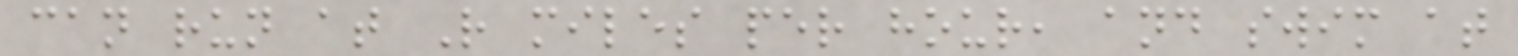can run at R miles per hour, and swim at
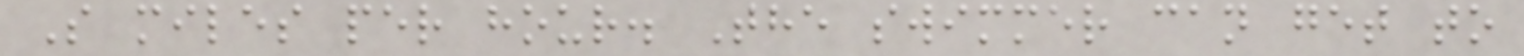S miles per hour. The swimmer can get to
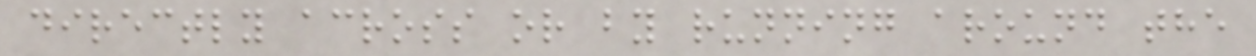directly across or by running around the
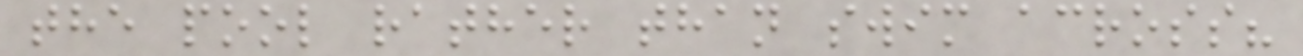the pool rather than swim across?
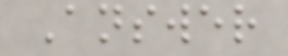Answer
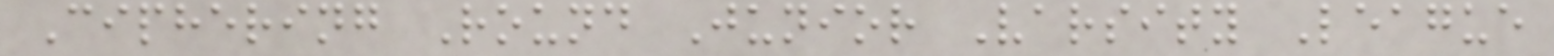Ciphering Round Junior Varsity League
